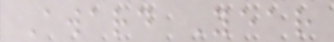Award Year
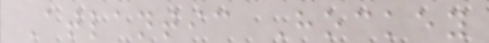Atlantic Hockey
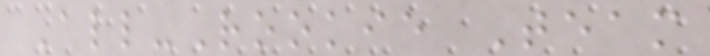All-Rookie Team
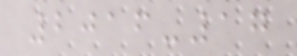2016-17
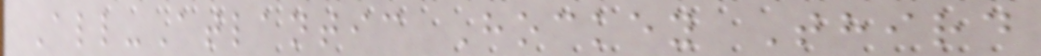All-Atlantic Hockey Third
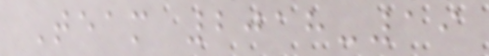Team 2018-19
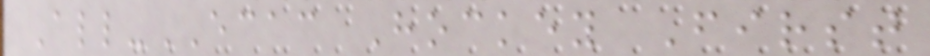All-ECAC Hockey First
